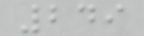249
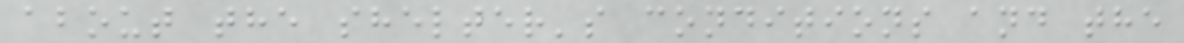about the shelter's conditions and the
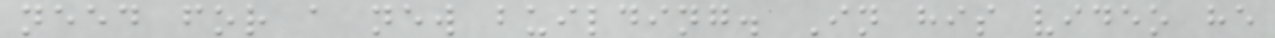need for a new building. In his video he
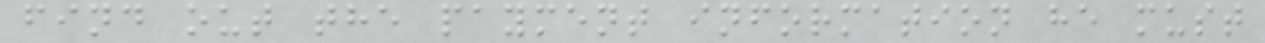find out the payment information he must
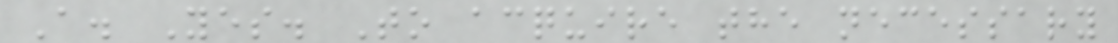A. Yes. To acquire the necessary
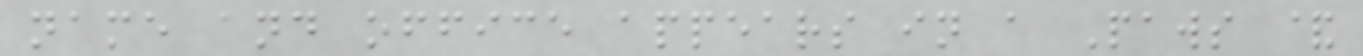name and office appears in a Paws &
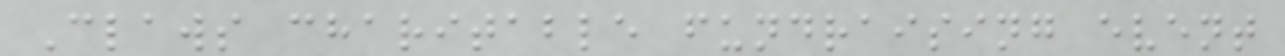Claws charitable fundraising event
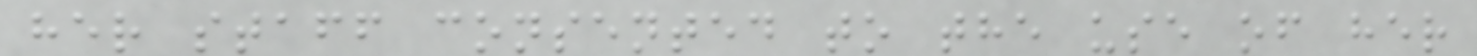her staff consented to the use of her
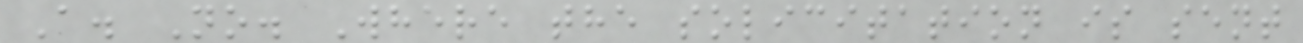A. No. Where the solicitation is sent
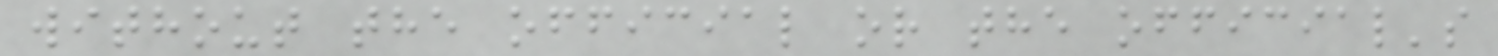without the official or the official's
